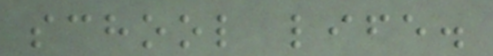school life.
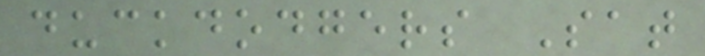duckdodgers Sat
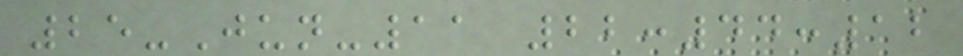25-Jun-11 22:44:12
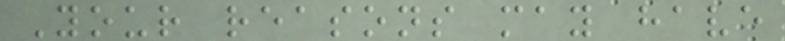Your reasons may have
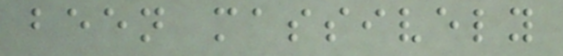been massively
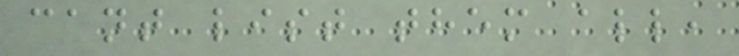cant list them all,
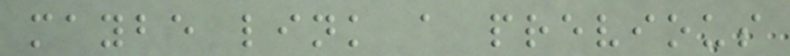maybe link a previous
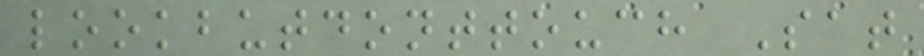lookbutdonttouch Sat
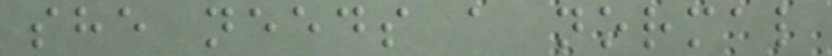she needs a normal
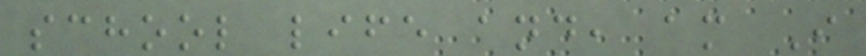school life and, am I
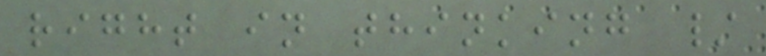right in thinking /
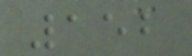152
